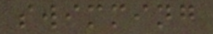swimming
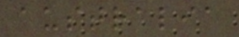australia
